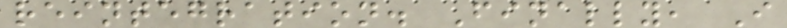reintegration. Finally, I
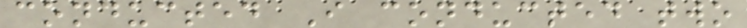conducted I conducted two
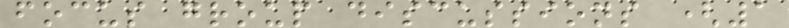focus group discussions (1
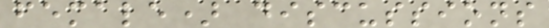female) discussions
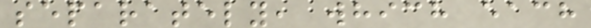separately, which each
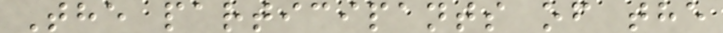The participants of the
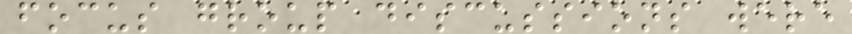focus group discussions were
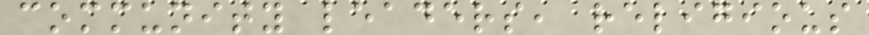community leaders, religious
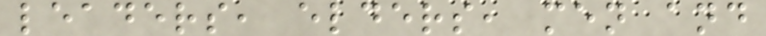leaders, elders, men and
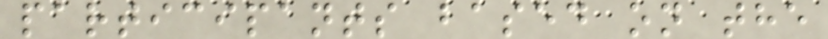participants based on the
